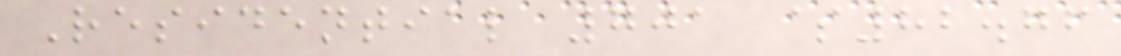Residential 701 $82.76
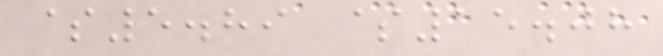$5.89 $15.08
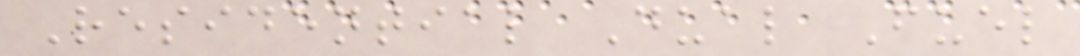Residential Dual Fuel
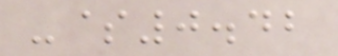-$0.42
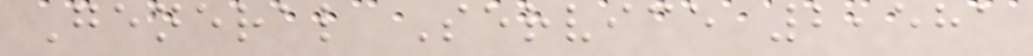General Service 2,581
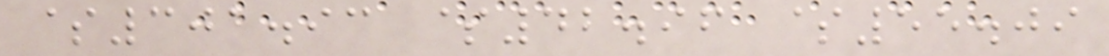$301.93 $42.96 $55.09
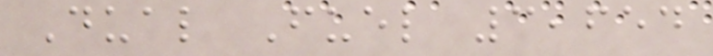Dual Fuel 3,654
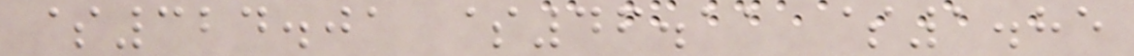$324.01 $46.11 $1.85
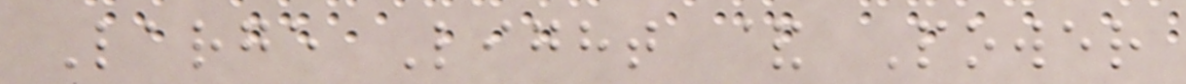Large Light & Power
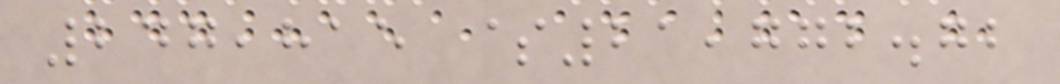247,815 $21,772.72
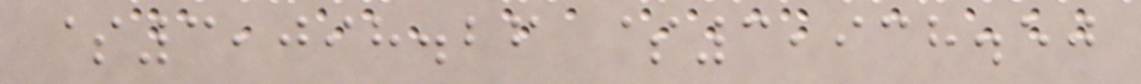$3,098.26 $3,938.50
